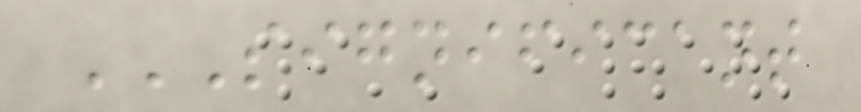SIGNIFICANT
